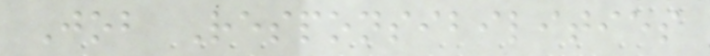Job Responsibilities
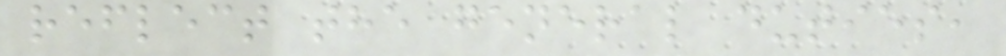reflect the general duties,
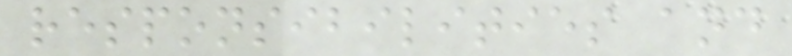responsibilities and
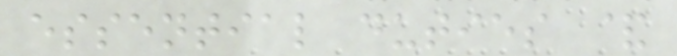essential duties &
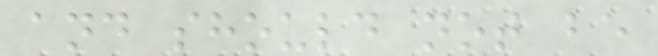and should not be
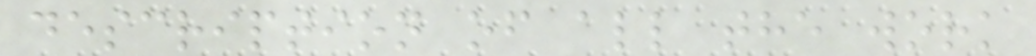description of all the work
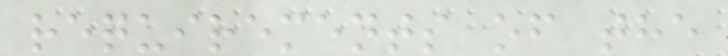requirements of the
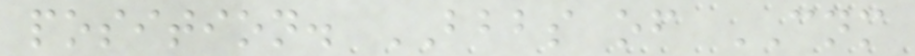position. BBBS of CNM
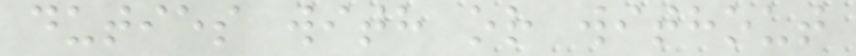duties with or without
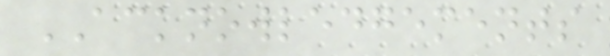ACKNOWLEDGEMENTS
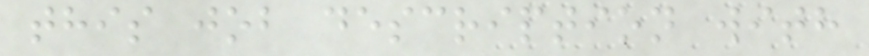this job description with
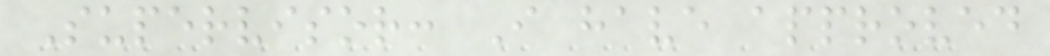Supervisor: I have approved
